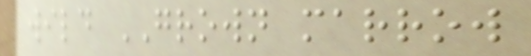wild GROWN marrow
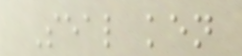Seal ken
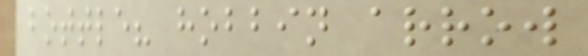bottle? hobbin arrow
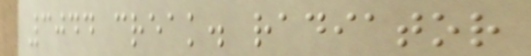3044 creak. radiator
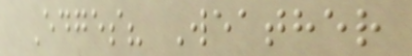Edges? Weather
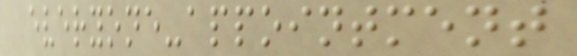everyone-appointment
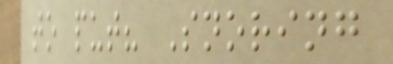to put? Snoring
